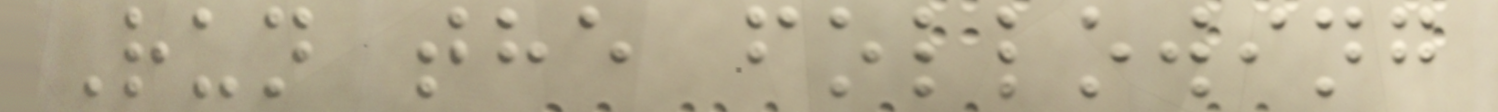Run the following
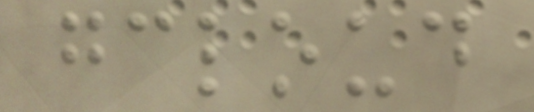gcloud
